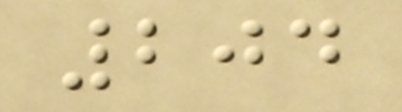204
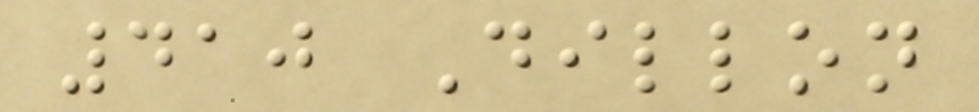410 Dillon
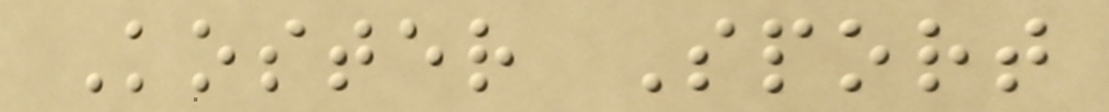Koster Sport
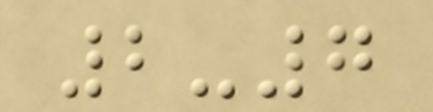2-7
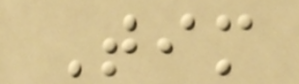Tim
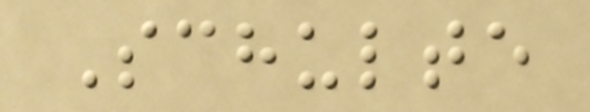Schulte
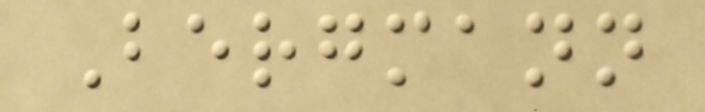Bergmann
